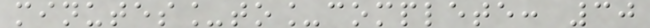minutes_to_complete: 30
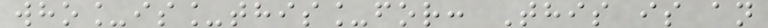who_is_this_for: This is an
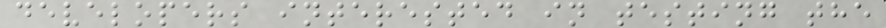developers interested in testing the
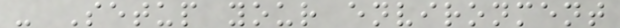- Setup your environment
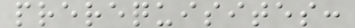prerequisites:
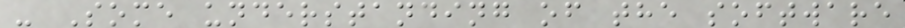- Some understanding of the software
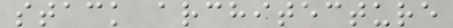stack architecture
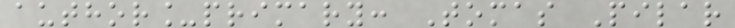author_primary: Tomas Pilar
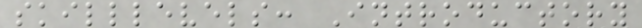skilllevels: Introductory
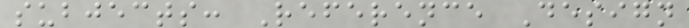subjects: Reference Design
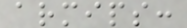armips:
